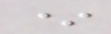*
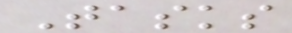Tasks
